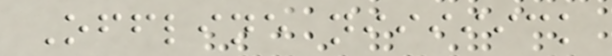Offline niiiiick
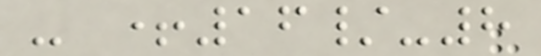- +16/-8
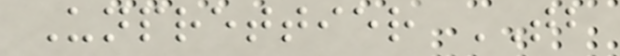Unprettier TB
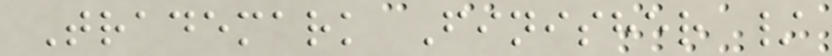Trademark Finisher /
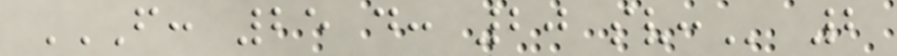F: 25 D: 20 SV: 2
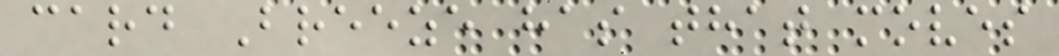card Breeze has that moves
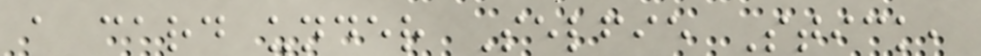a card under Selfie Stick,
